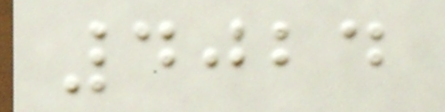4024
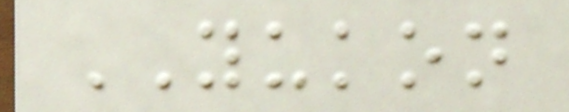YUKON
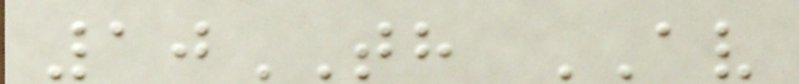10TH AV
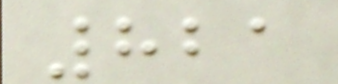821
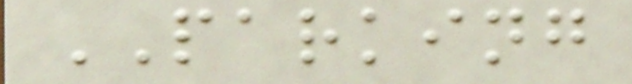PARKING
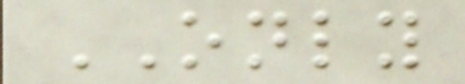ONLY
